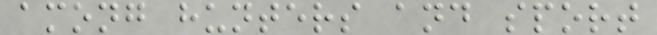among hunters and sport
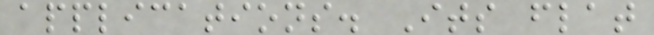applications. Its flat
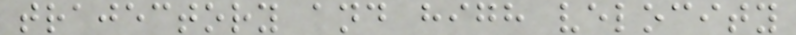trajectory and high velocity
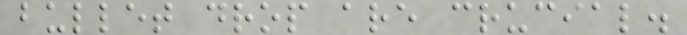bullet drop are crucial.
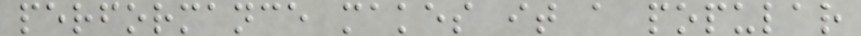performance makes it a popular
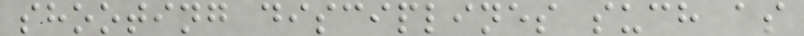shooting disciplines such as
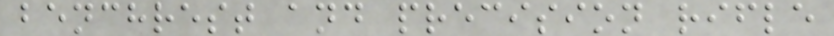benchrest and precision rifle
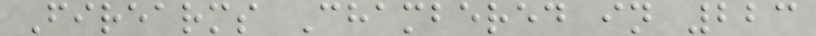Firearms Chambered in 223
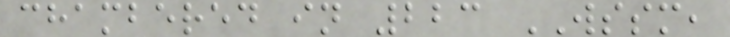chambered in 223 WSSM,
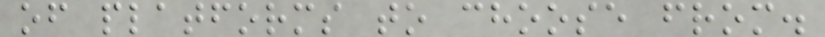of platforms to choose from.
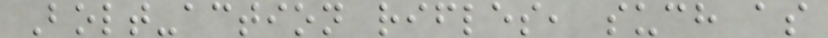Bolt-action rifles, such as
